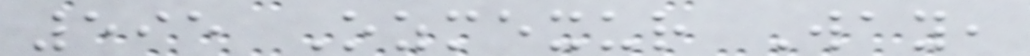595 Ozmexur Way,
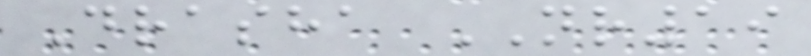Drasha NR19
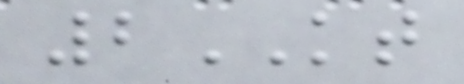2KT
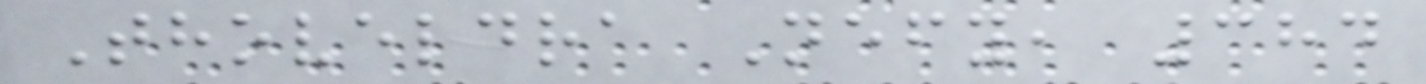Thoveldra Nefy, 384
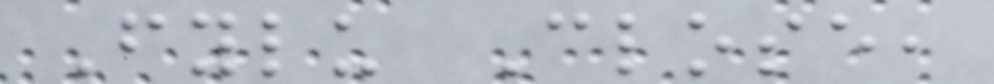Fylu Close,
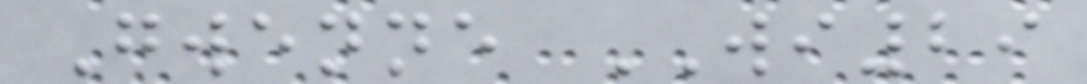Gwenne WI29
